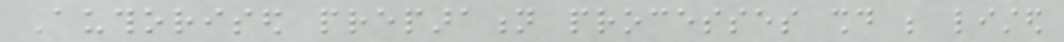Authorised preparation processes should be listed
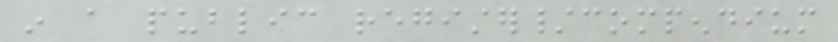in a public register/compendium
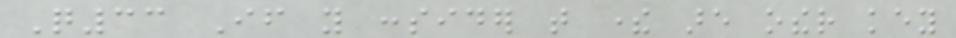Q33 If you consider that there are other key
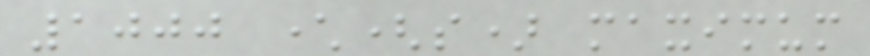1000 character(s) maximum
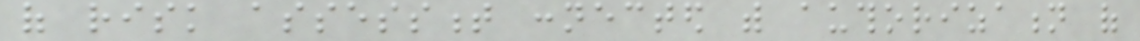of risk assessment connected with authorization of
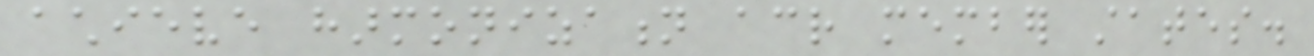achieve harmonization across member states.
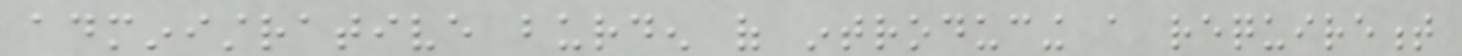administrative burden of introducing a requirement
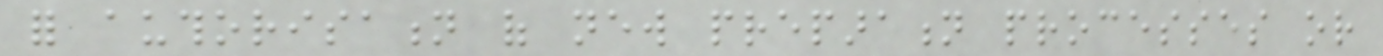for authorisation of new preparation processes or
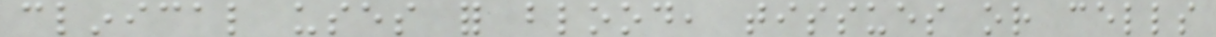clinical uses for blood, tissues or cells
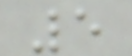5
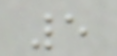5
